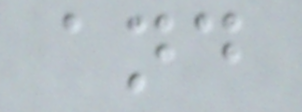and
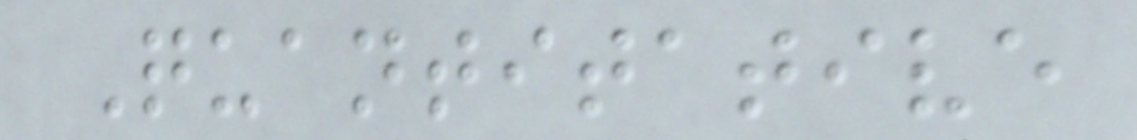Quantitative
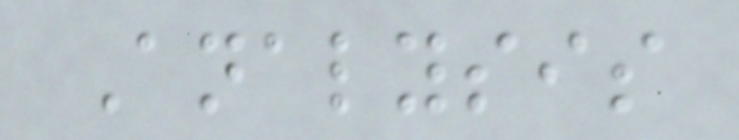Analysis
